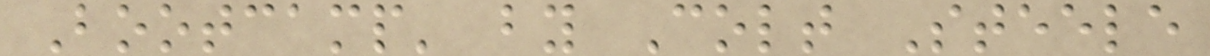Bootcamp' by Colt Steele
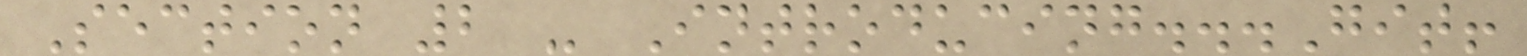Section 2 - Introducing...Git!
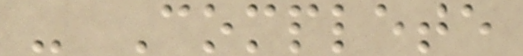- Complete
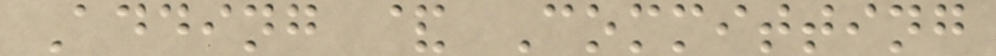Adding & Committing
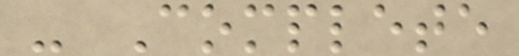- Complete
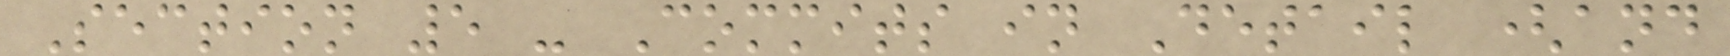Section 5 - Commits in Detail (and
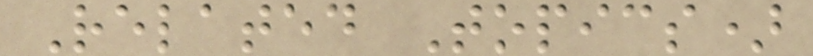Related Topics)
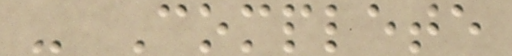- Complete
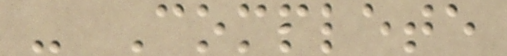- Complete
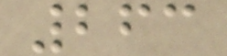263
